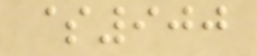$900
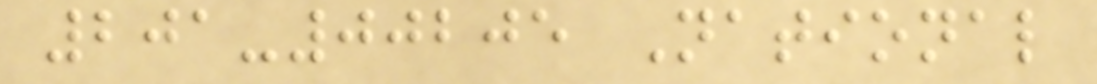201-00205 National
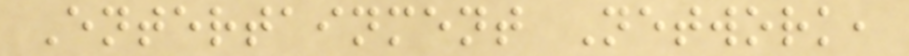Entertainment Network,
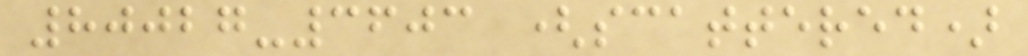80027-3603 (scattered)
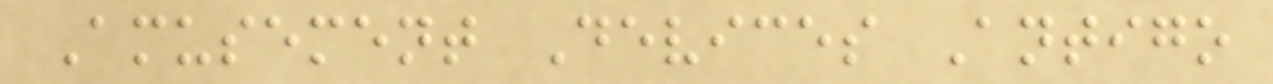Amusement Devices Antigo
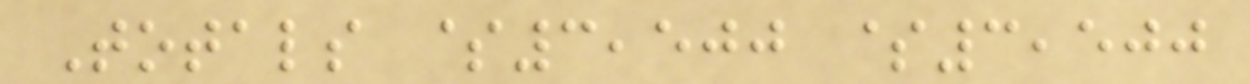Totals $3,500 $3,500
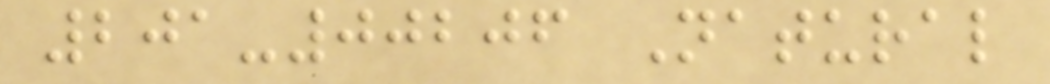201-00206 Natural
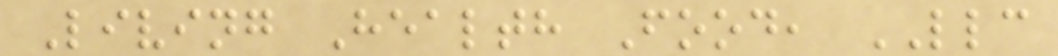Living Health Food, LLC
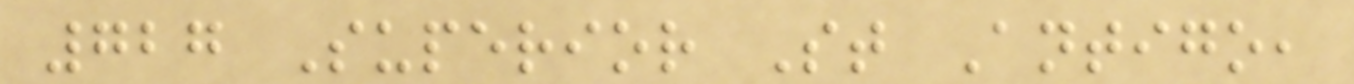727 Superior St Antigo,
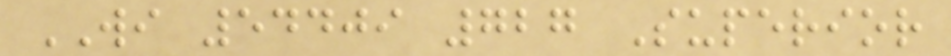WI 54409 727 Superior
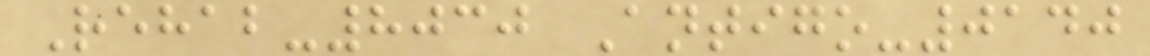Rehab-8030 Antigo-0140
